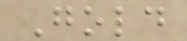Gold
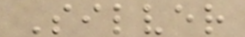Silver
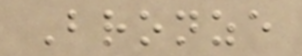Bronze
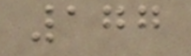177
